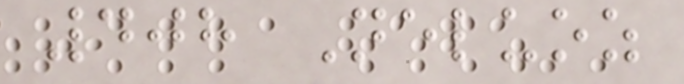408 Neluoz
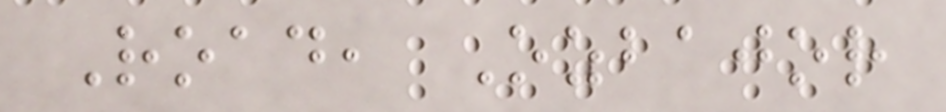Road, Ozbajor
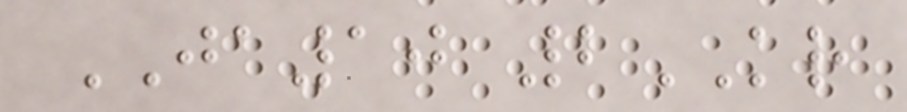JA10 2KR
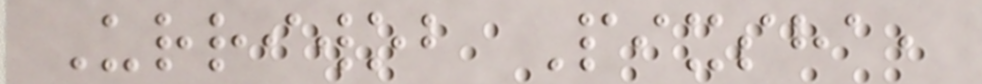Urriwob Pixsha,
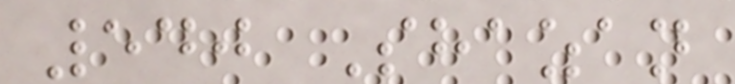540 Shazan
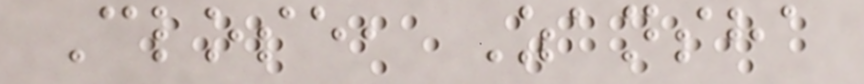Close, Zansha
